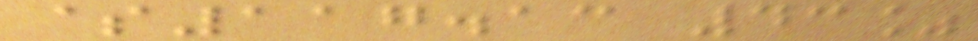$117.13 43%
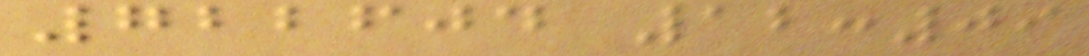722604 12:09
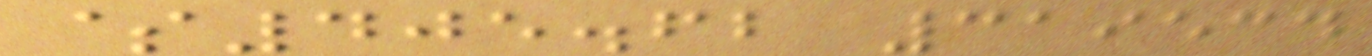$405.62 319534
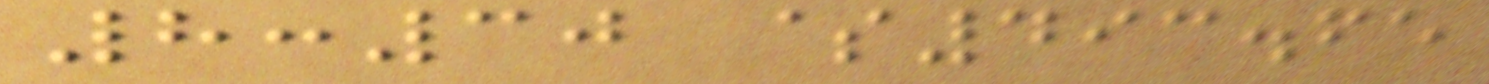8:30 $493.65
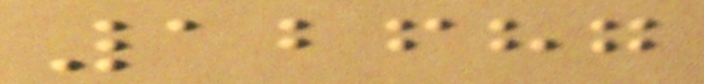12687
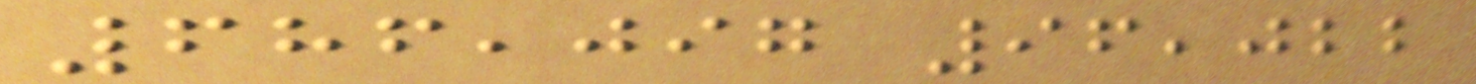686,097 96,022
